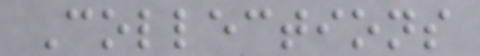Collections
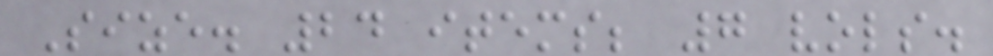Size. 24 items; 7 vols.
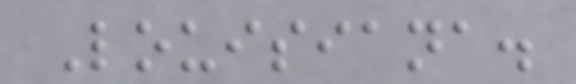Louisiana.
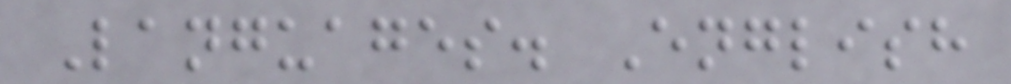Languages. English
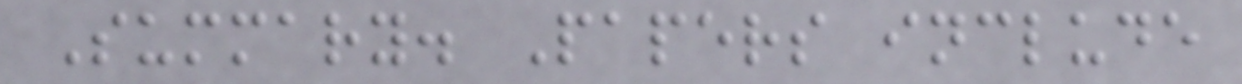Summary. Papers include
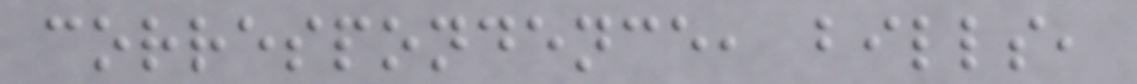correspondence, bills,
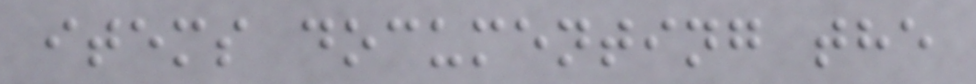items documenting the
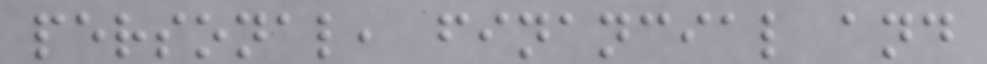personal, financial and
